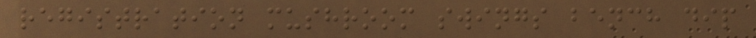registration mushroom swings bench dip
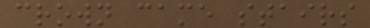crown came stairs
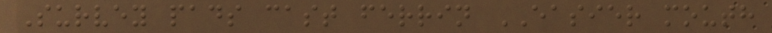Survey pads cast ferrin EASIER mouth
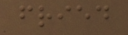fried
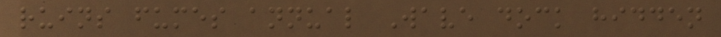ruins fumes annual Wave dock hidden
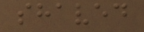shaved
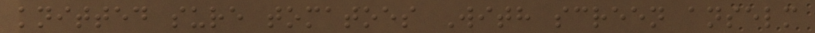knitted sure tomatoes With screen anselm
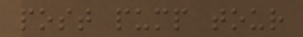post pump tour
